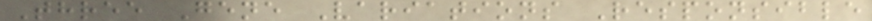Three Gene Variations Responsible
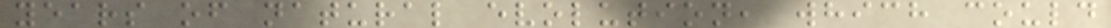years of natural evolution, which could
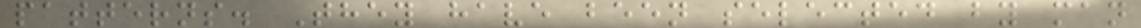patterns. They have been selected by man
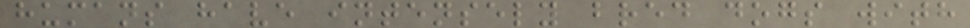humans have intensely bred dogs with
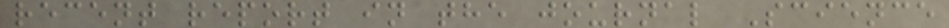recent report in the journal Science
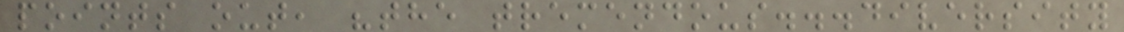points out, "the tremendous...diversity
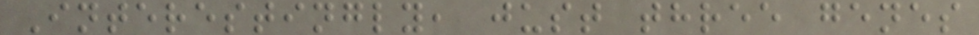Interestingly, just three genes
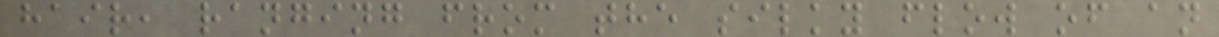hair, ranging from the silky flow of an
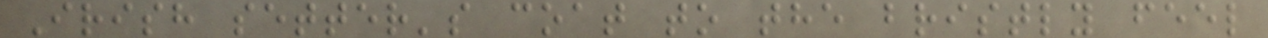Irish setter's coat to the bristly feel
